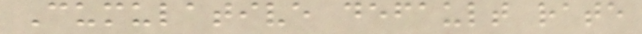Cumulative default rate
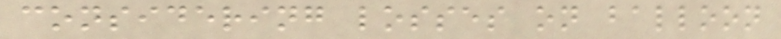considering losses on balloon
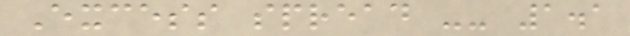Excess spread -- 1.1
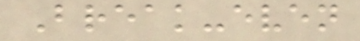Break-even
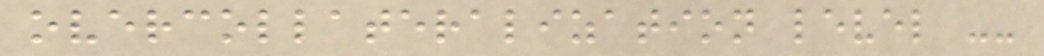overcollateralization level --
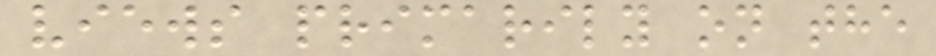views primarily on the
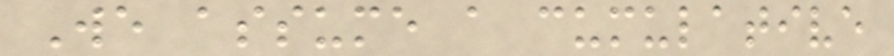We assume a cumulative
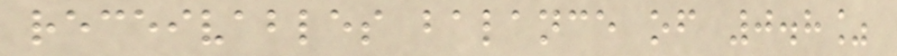receivables balance of 0.8%
